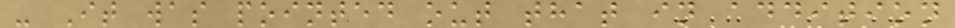- It was pointed out that in addition
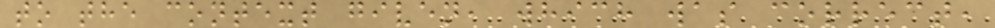to the context given, which was correct,
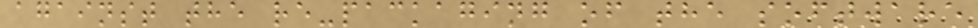against the re-packaging of the software
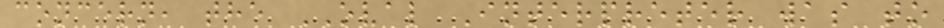concern, the OVAL Interpreter was to
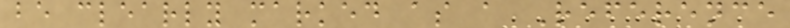be clearly marked as a Reference
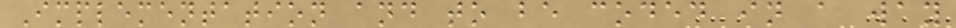Implementation and to be coded in a way
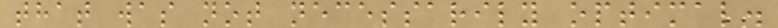that was not necessarily optimal.
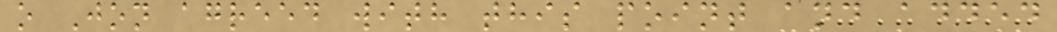o Jon agreed with this point and added
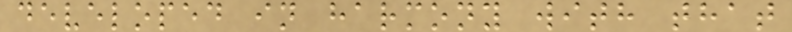developed in harmony with that
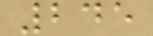245
